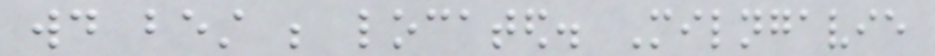would best be located. Milngavie
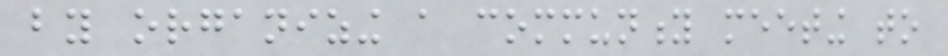by organizing a community meeting to
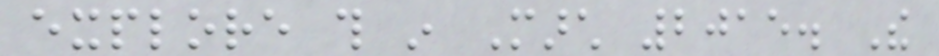explore this in March 2015. The
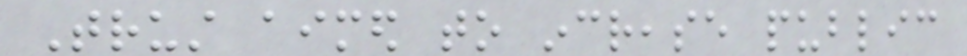Trust aimed to increase public
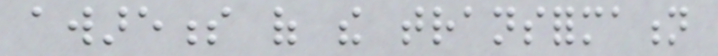awareness of the transformation
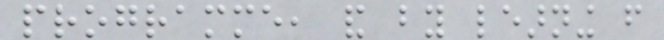programme, and by learning from
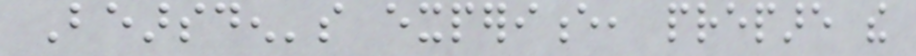Bearsden's experience, prepare the
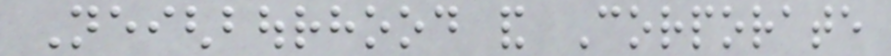Neighbourhood and Corporate
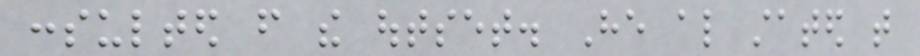consulted from the outset. He also stated that
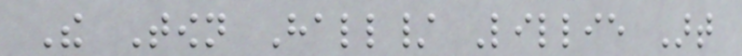The Town Hall/ Lillie Art
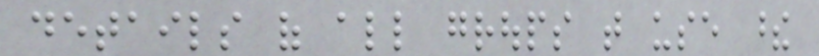details of all groups that use these
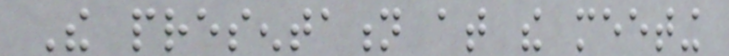The presentation at the meeting
